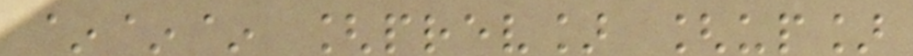~~~ [prev] [up]
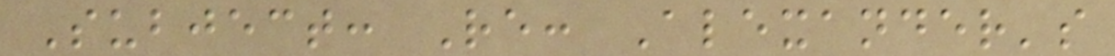Subject: Re: Alexander's
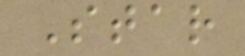Star
